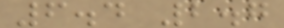6.4 2.7
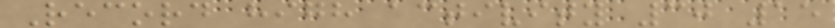Record high activity 30 15
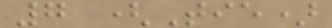7 (Tie)
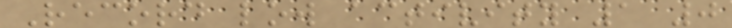Record low activity 1 0
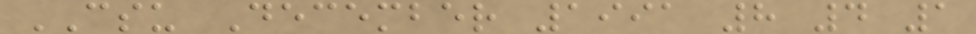CSU December 1991 8 4 1
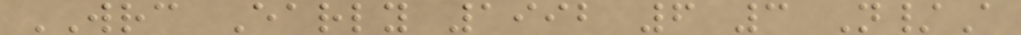WRC Early 1992 6 3 N/A
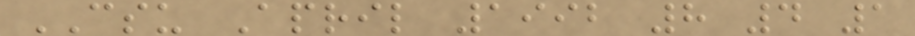CSU April 1992 8 4 1
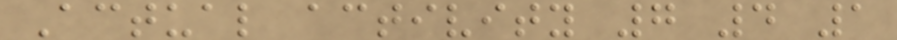Actual activity 7 4 1
